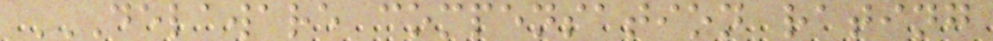DELAWARE COMPENSATION RATING
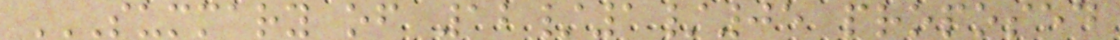SUMMARY OF 12/1/05 PROPOSED
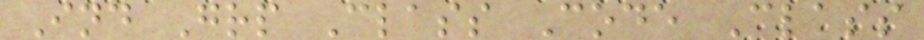Ind Grp Class Code Class
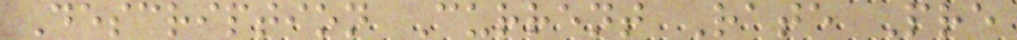Description Current Rate Pre
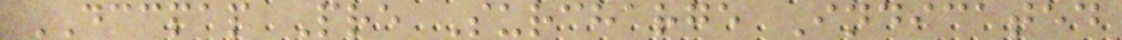DCCPAP Pre Surcharge Indicated
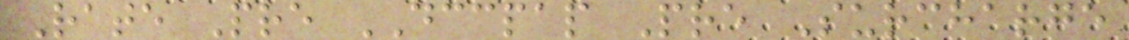Rate Pre DCCPAP Pre Surcharge
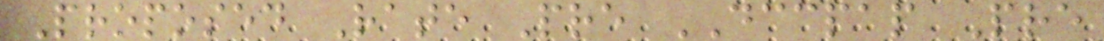Proposed Rate Pre DCCPAP Pre
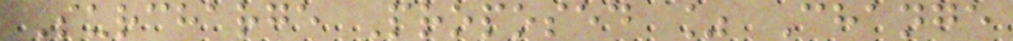Surcharge Proposed % Change
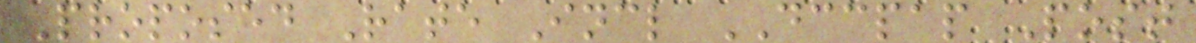Proposed Rate Incl DCCPAP Post
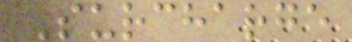Surcharge
